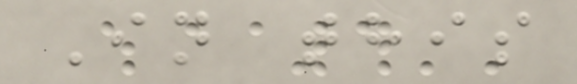In this
